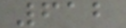612
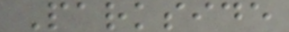Parkside
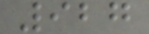927
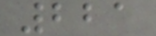221
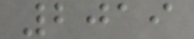2019
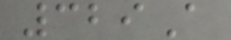329A
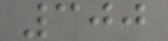300
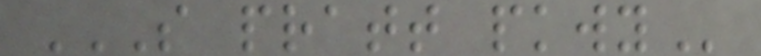S PRATT PKWY
